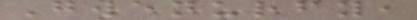Gwenurfy,
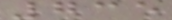735
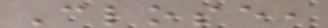Close,
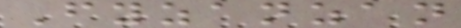Fyzanzan
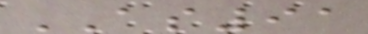AS91
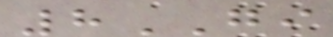8GI
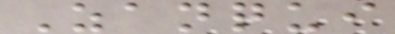Zanqui
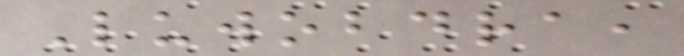Luwobdra,
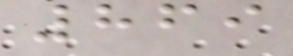869
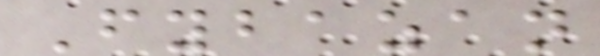Fybazan
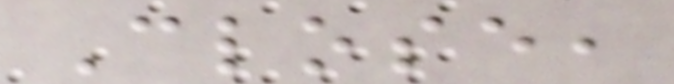Close,
